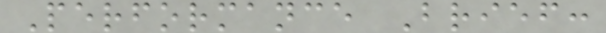Performance Brief:
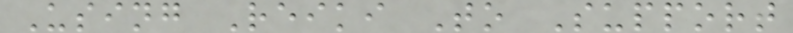Using Reiki To Support
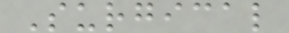Surgical
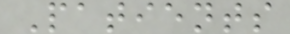Patients
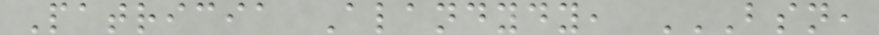Patricia Alandydy, BSN,
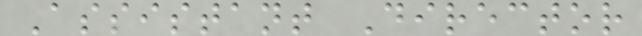Assistant Director
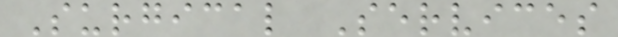Surgical Services
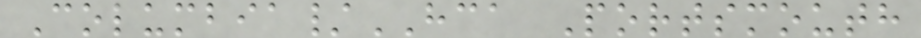Columbia/HCA Portsmouth
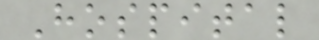Hospital
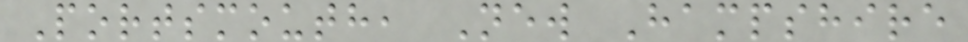Portsmouth, New Hampshire
